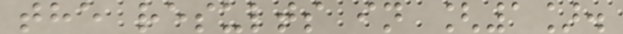the results in [1].
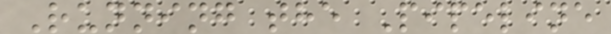Running the Pipeline
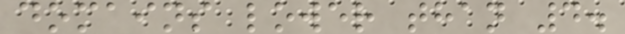domains lower than 4.
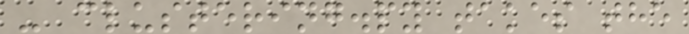- clustering.py takes the
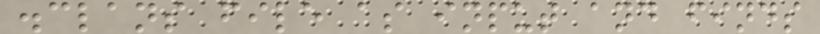.clans file as input and finds
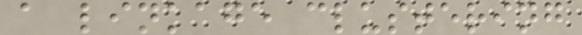a linkage clustering
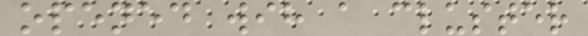opened wih a cluster
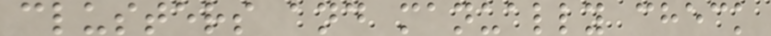clusters and manually check
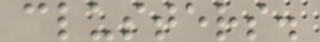clusters.
